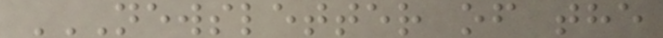NEWSLETTER OF THE
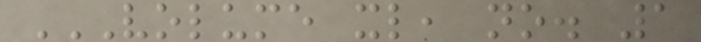VOLUME XL, NO. 1
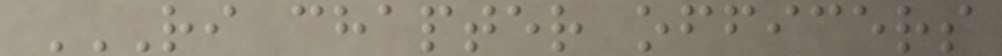RI CHAPTER OFFICERS
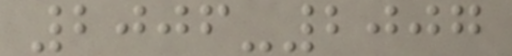2006-2007
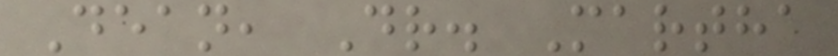Dean, Dr. Martha
